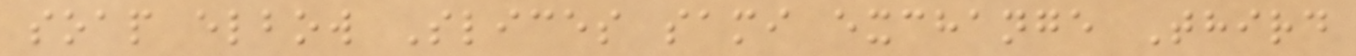soap elbow Slices sami exchange Third
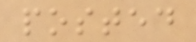posted
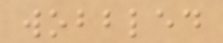wobbled
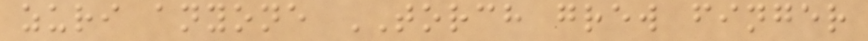zuri anyone TORCH grew finger
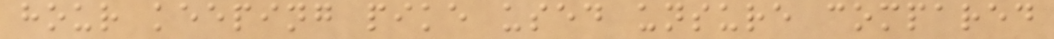hour keeping pike used unsure compared
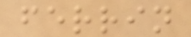ferrin
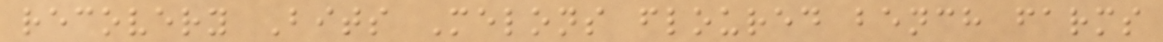recovery Bits Melons floured bench farms
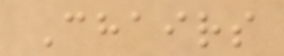Chairs
